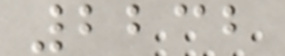2232
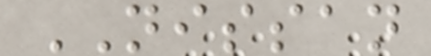NISSAN
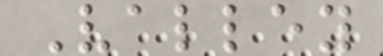Valley
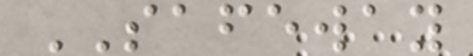SAFEWAY
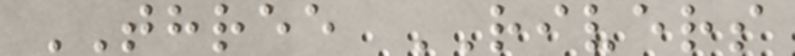THREE RIVERS
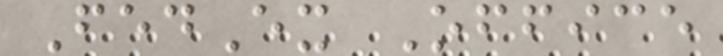FedEx Office
